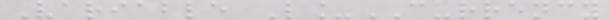Variable L_CURRENCY
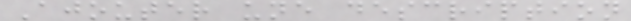Ajouter une description
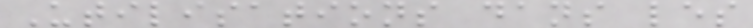Utilisations dans les
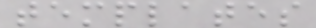templates
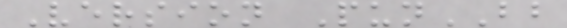Version PunBB
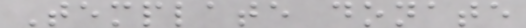Template donate
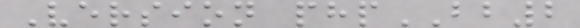Version phpBB2
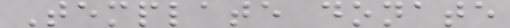Template donate
